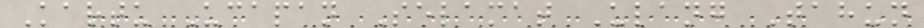Kartu Ucapan Selamat Ulang Tahun
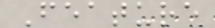Feature
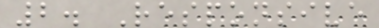2. Responsive
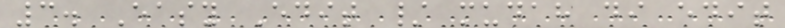3. Easy Edit / mudah di edit
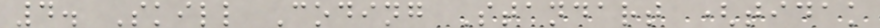4. Skill Coding Standart (tidak
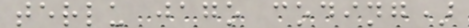terlu jago coding)
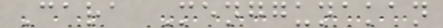Cara Menggunakan
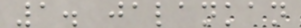1. jalankan
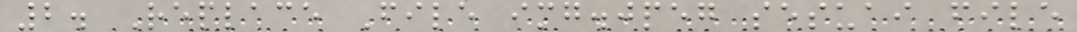2. Replace File img.jpeg sesuai file
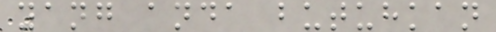yang anda butuhkan
